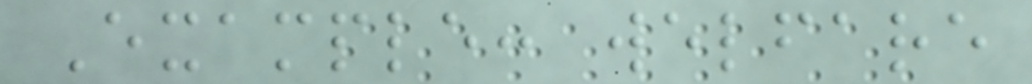Example: welfare
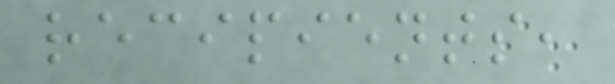recipients,
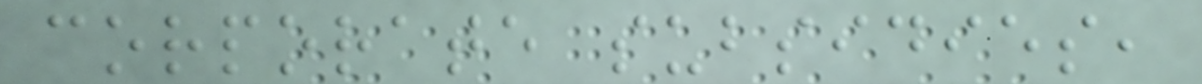corporate subsidies,
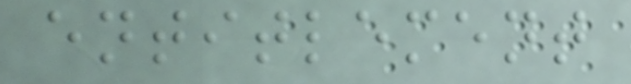entitlement
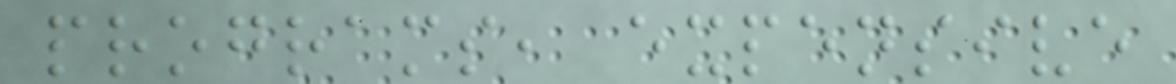programs, expensive
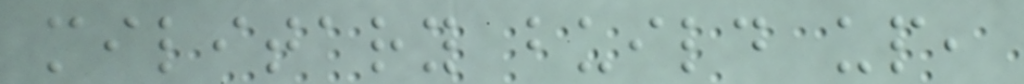military build up,
